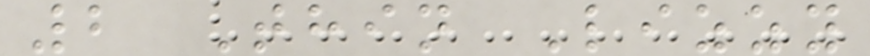2 Thin Lizzy
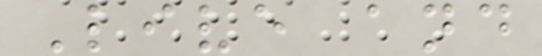Live and
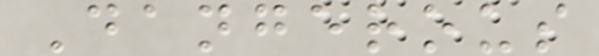Dangerous
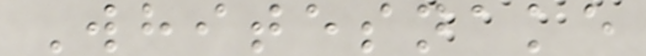Whitesnake
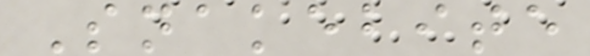Snakebite
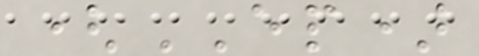(EP)
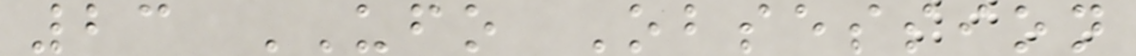23 UFO Obsession
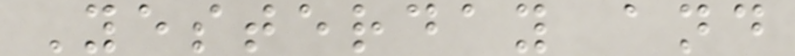Yesterday and
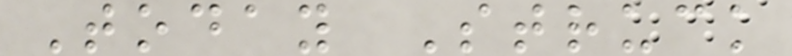Today Struck
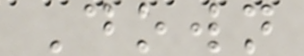Down
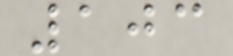103
